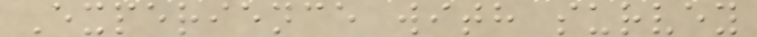Experience with survey
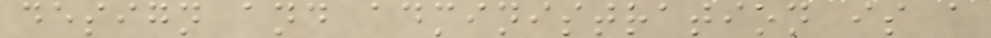design and administration is a
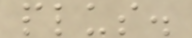plus.
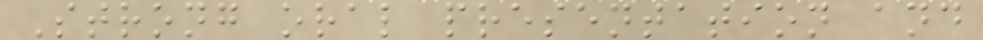Strong oral presentation and
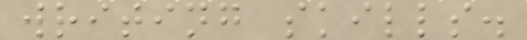writing skills.
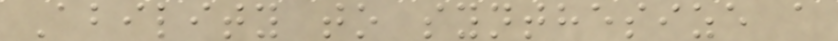Ability to synthesize a
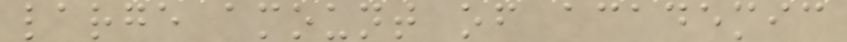large amount of academic
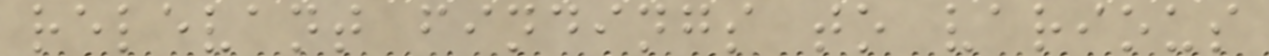relevant findings to various
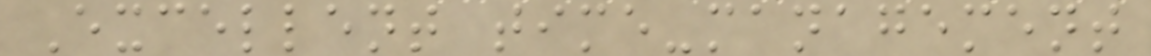Excellent time-management
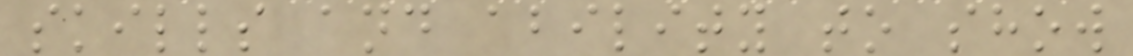skills and ability to show
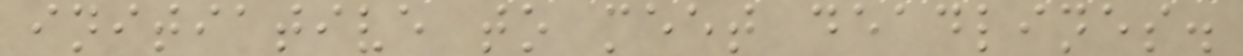initiative to meet deadlines.
